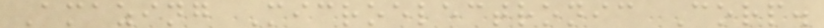Amazing Microelectronic Corp.
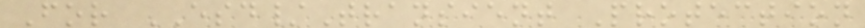For ESD/Transient Protection
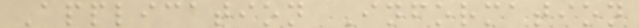Application Information
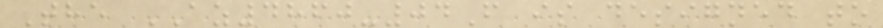The AZ4860-04F is designed to
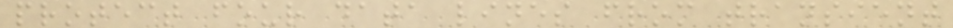protect four data lines from transient
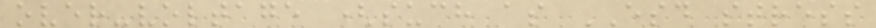over-voltage (such as ESD stress
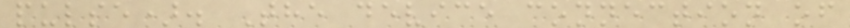pulse). The device connection of
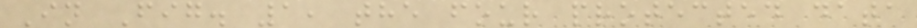In Fig. 1, the four protected data
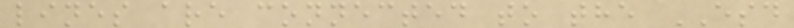lines are connected to the ESD
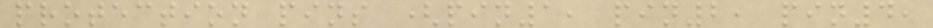protection pins (pin1, pin2, pin4,
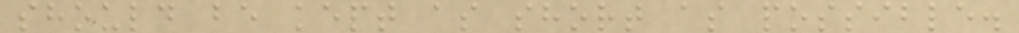should be kept as short as possible.
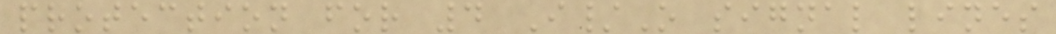protection for 4 I/O signal lines
